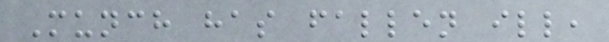Munch has fallen ill,
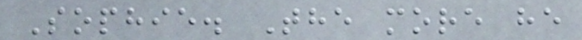Sophie. The more he
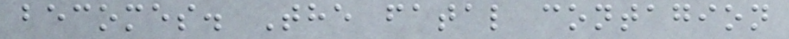becomes. The fatal contagion
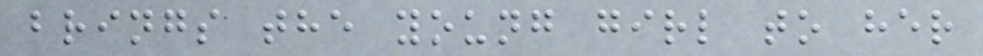brings the young girl to her
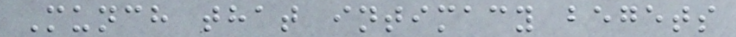Munch that intimacy begets
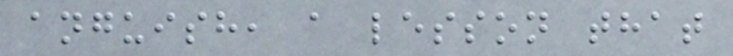anguish, a lesson that
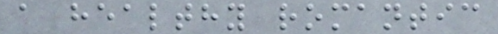a healthy romantic
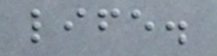life.
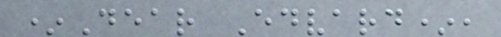*Dear Edvard*,
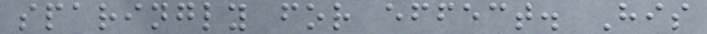sparingly for effect. His
